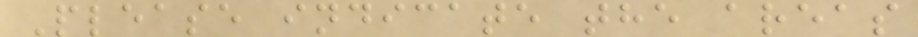Please indicate the areas
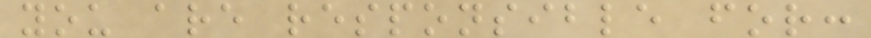you are responsible for:
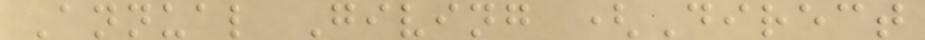Annual Giving (Direct
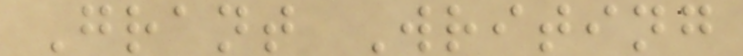Grant Writing
